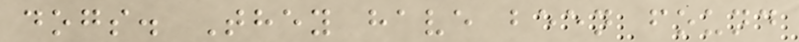dogs. They have been found
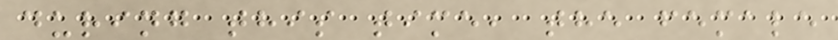during this time, the female
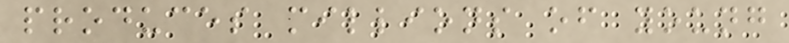produces millions of young
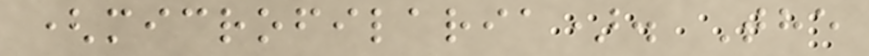(microfilaria). The
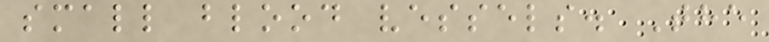small blood vessels. The
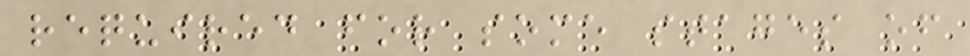required for some stages of
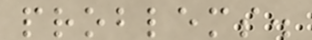problems.
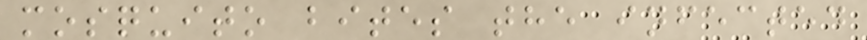mosquito bites the infected
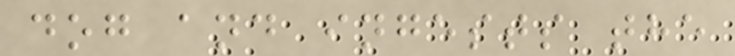dog and ingests the
